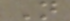N
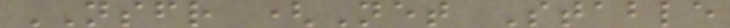NSFR (Net Stable
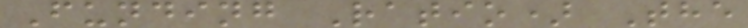Funding Ratio) The
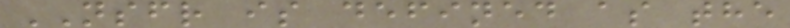NSFR is defined as the
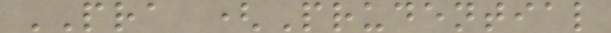PRA (Prudential
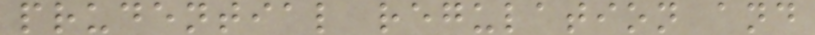prudential regulation and
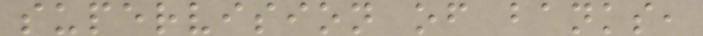supervision of banks,
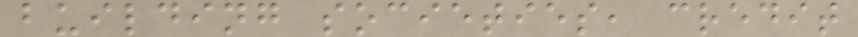building societies, credit
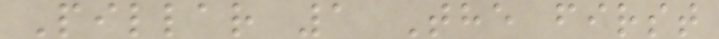Pillar 1 The first
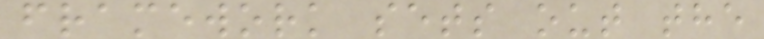framework sets out the
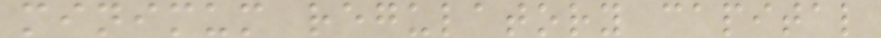minimum regulatory capital
